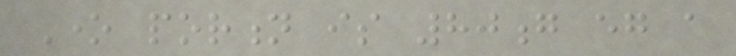One portion is 80g eg a
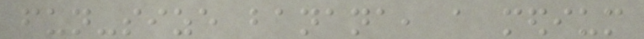fun-size banana, a medium
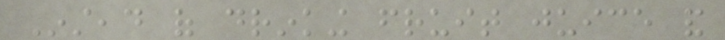Instead of drinking fruit juice and
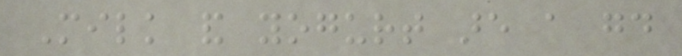Milk and yogurt are a good
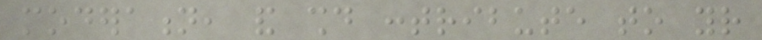moderation, and should contribute to your
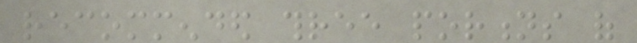recommended three portions of
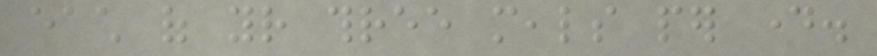each of your three meals per day.
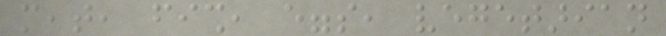meat, fish, eggs, vegetarian
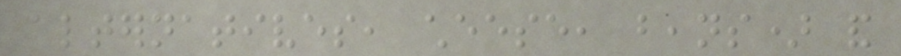alternatives, cheese, beans) and
